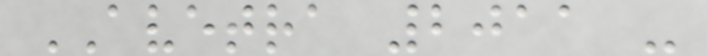AVETRA 2011 -
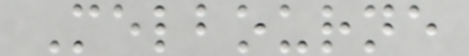Melbourne
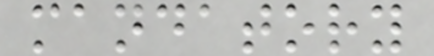mandatory
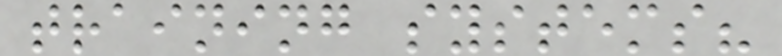training systems?
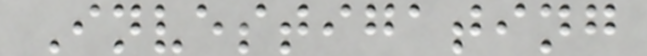Investigating
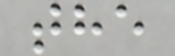the
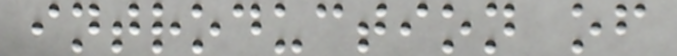introduction of
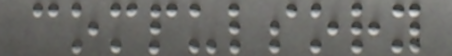compulsory
